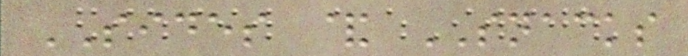SIDES & SNACKS
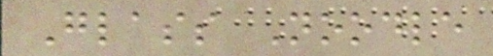Glass Noodle
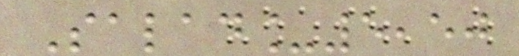Salad_5,50
